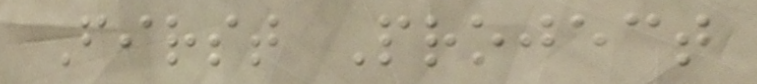First Project
